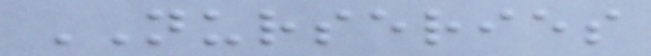NURSERIES
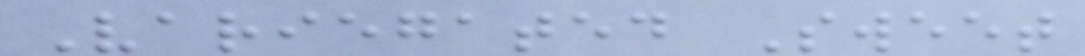Variegated Sweet
